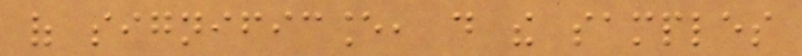of significance, do the samples
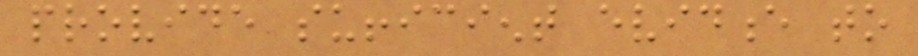provide sufficient evidence to
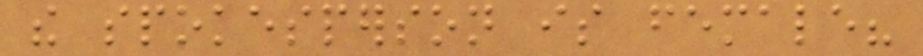the spokesperson is female?
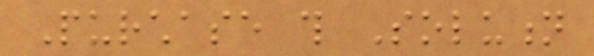Purchase this Solution
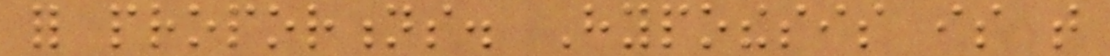for proportions. Hypothesis is that
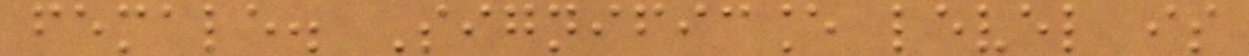female. Significance level is
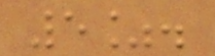5%.
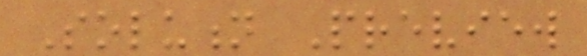Solution Preview
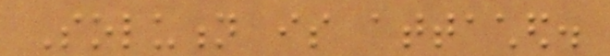Solution is attached.
